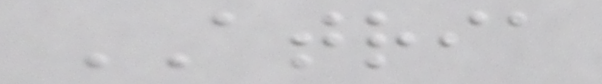ATRIA
